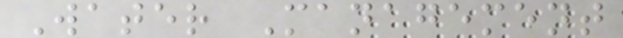Water Management
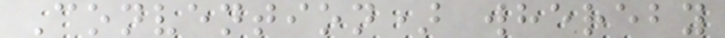Convention) whereby
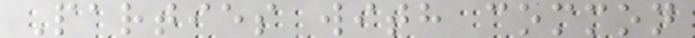Parties with common
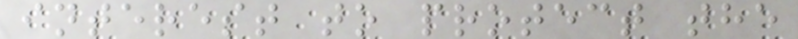interest to protect the
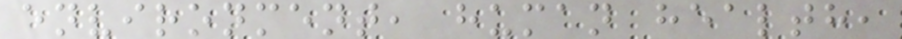environment, human health,
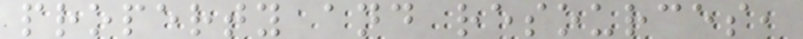property and resources,
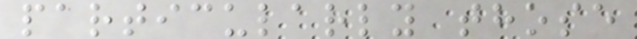particularly those
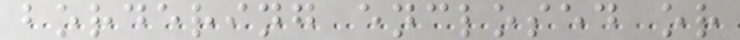bordering enclosed or
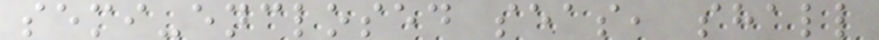semi-enclosed seas, shall
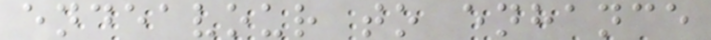endeavour to enhance
